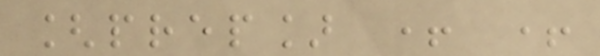[prep] + +
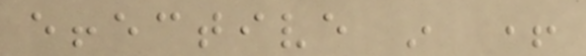effective in +
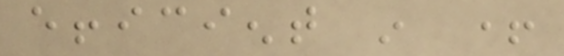efficient in +
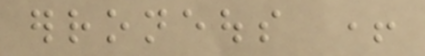erroneous +
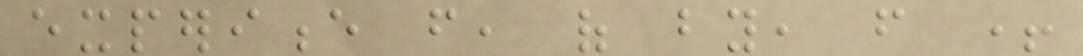experience from, of by, from +
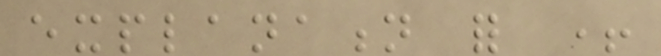explanation for +
